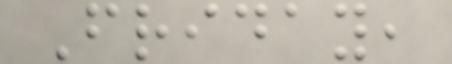Friday,
